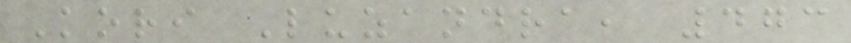Kori Luzandra, 473
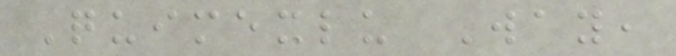Quimexlu Way,
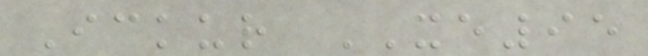Ickur XE95
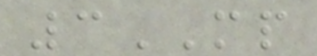3MP
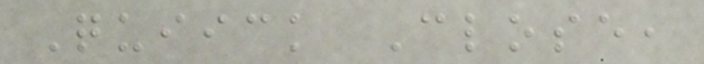Quiick Close,
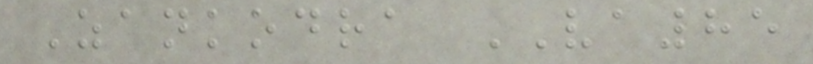Zankodra VA85
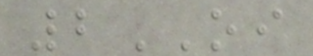2OI
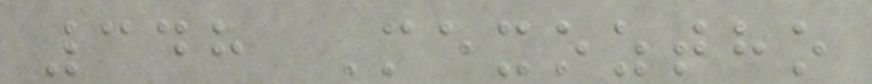348 Mexoztho
